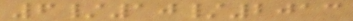6/10/2013
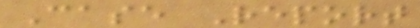Case Report
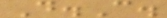D.C.
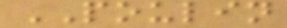POULIN
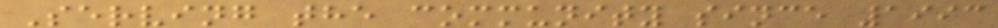Serving the community since 1993
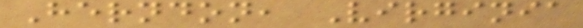Herndon, Virginia
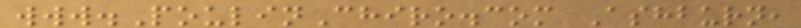www.PoulinChiro.com Ashburn,
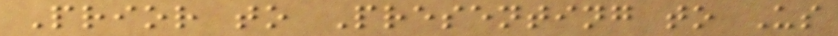Prior to Presenting to Us
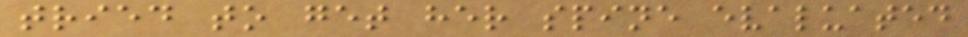tried to get her spine evaluated
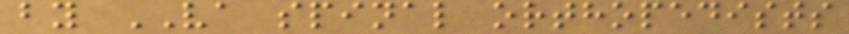by VA spinal orthopedists
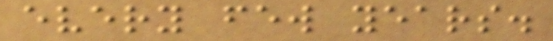every few years.
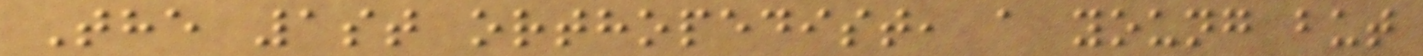The 1st orthopedist, a young but
